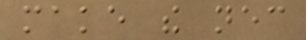make the necessary
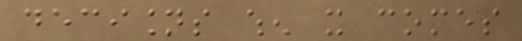decisions when it comes
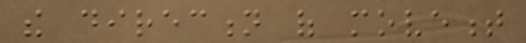the direction of movement
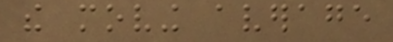the moving average
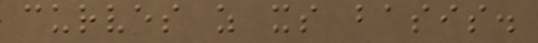curves as its basis.
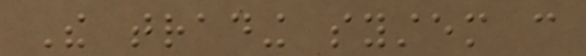The trading system can
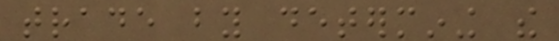trade by determining the
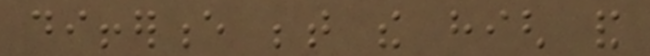difference between the high and
